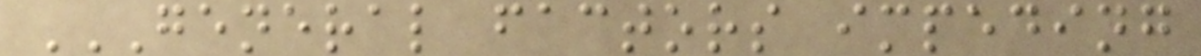GENERAL FACTORS IMPEDING
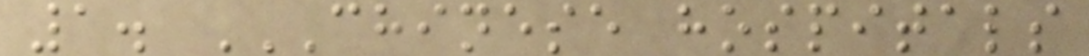1. CHINESE HOSPITALS
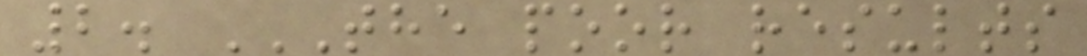2. THE POOR RESULTS
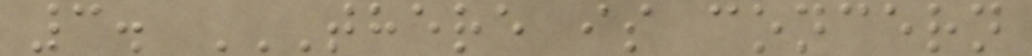3. THERE IS CONCERN
